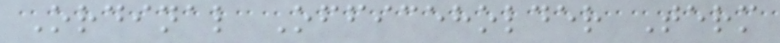Ordinal Officeholder Term
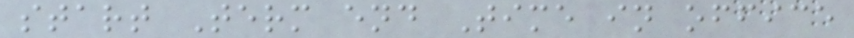start Term end Time in office
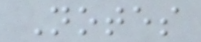Notes
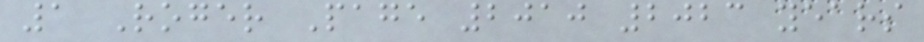1 Roger Page 2010 2023 years
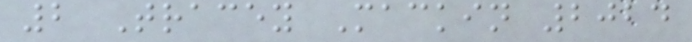2 Tracey Mackin 2024
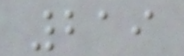219
